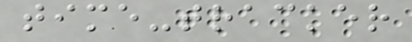time-tracker
